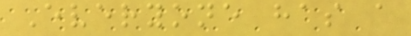Everyone has a
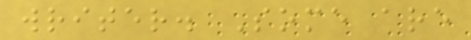writer. Some are
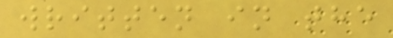written in the
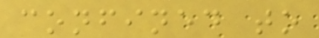confined to
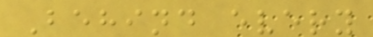Behind every
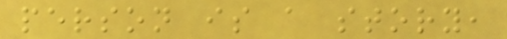person is a story,
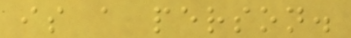is a person.
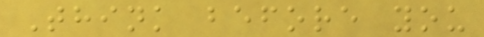Think before you
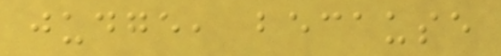judge, because
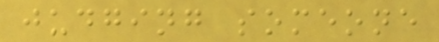judging someone
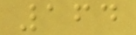164
